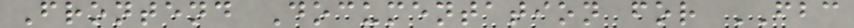Frontend Documentation for FBC
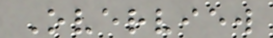Overview
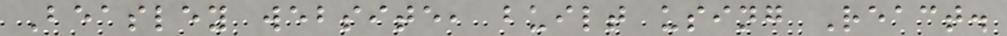Beasley website, built using React.
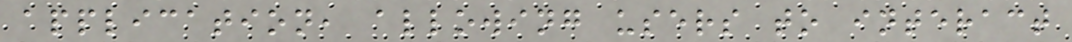application, allowing users to interact
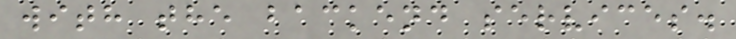with the backend services.
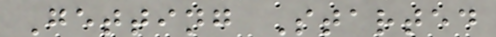Getting Started
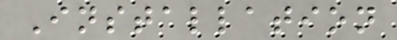Installation
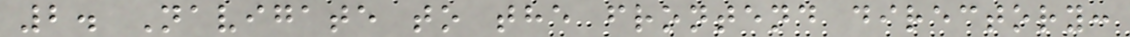2. Navigate to the frontend directory:
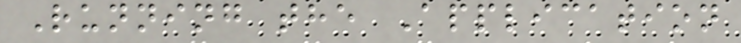Running the Application
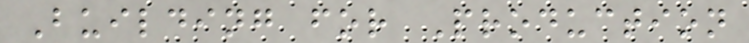Building for Production
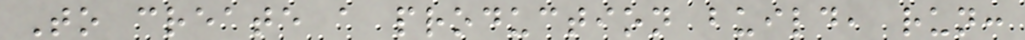To create a production build, run:
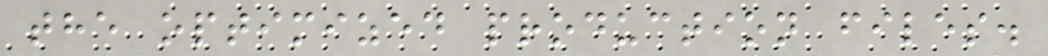the optimized production files.
